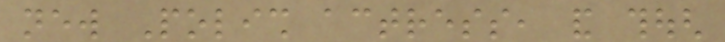new Polish actress, and though
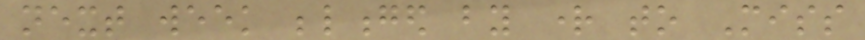next week belonged by right to Miss
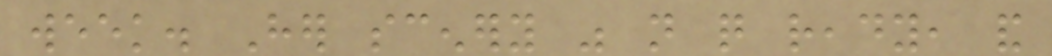week. Her scenery was not quite ready, and
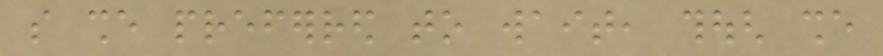so she preferred to wait, though she
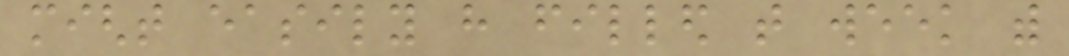might easily have filled that week with
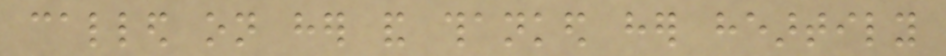called on her and thanked her heartily
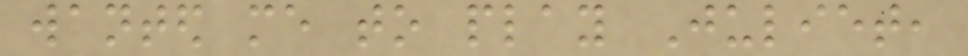wanted me to play Juliet,
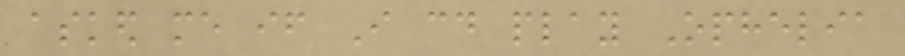asked me if I could play Ophelia
